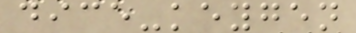dice-keygen
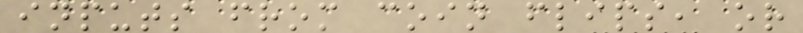inputs from coin flips, or
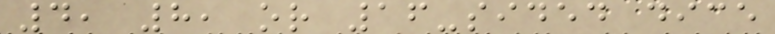4, 8, or 16-sided dice
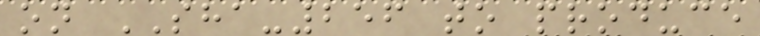on SHA-256 to produce
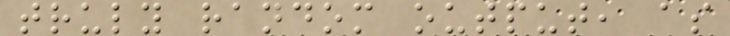truly random output, as
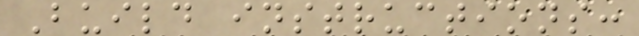Build instructions:
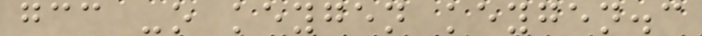gcc -o keygen keygen.c
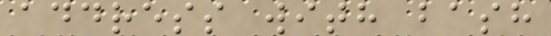address with bash
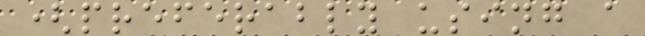(preferably using a
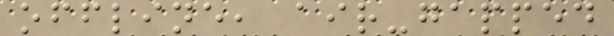offline, air-gapped
